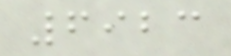6923
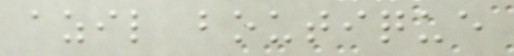azil boutique
